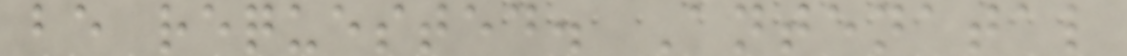be requested. Antenatal
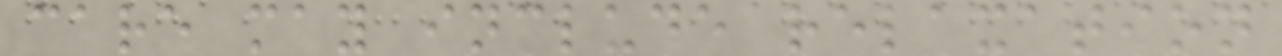care may include relaxation
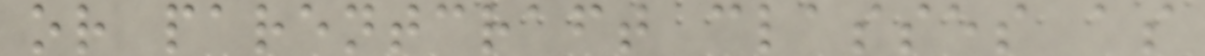or parentcraft classes as
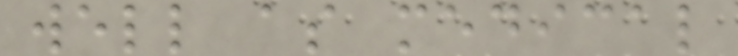well as medical
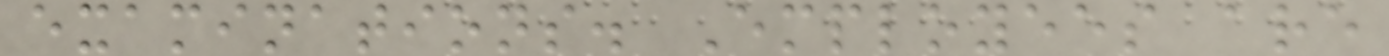examinations. Employees are
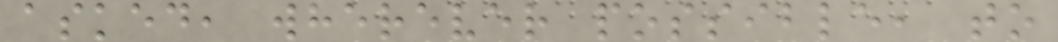asked, wherever possible, to
